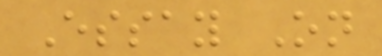Essay On
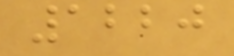1220
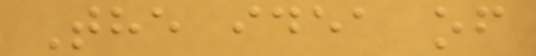The idea of
